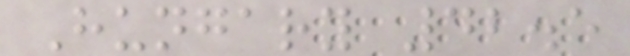Hungary 42.5
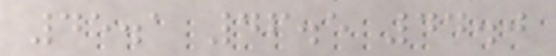45.1 46.5 44.0
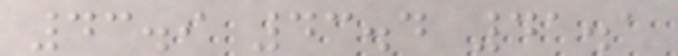43.9 43.4 41.1
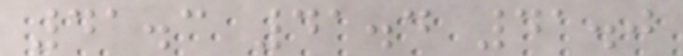41.3 41.4 41.0
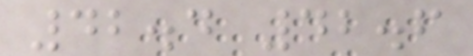42.4 42.6
